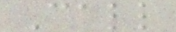Call
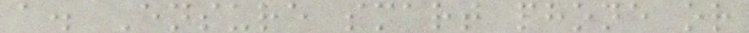a. Ensure smart phone or
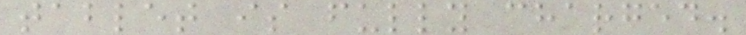tablet is fully charged.
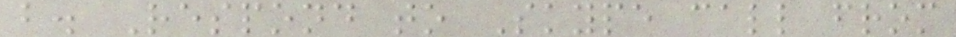b. Respond to Skype call from
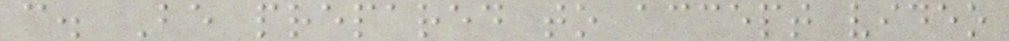c. Be prepared to accept video
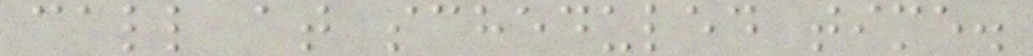call at scheduled time.
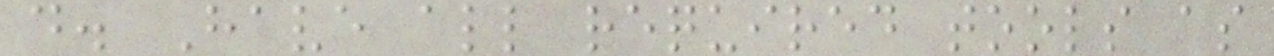d. Have all required tools as
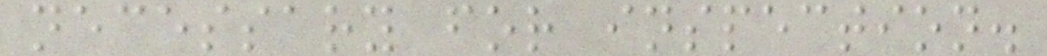necessary for inspection.
